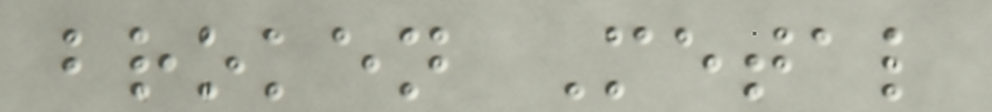broken Metal
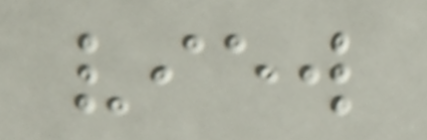view
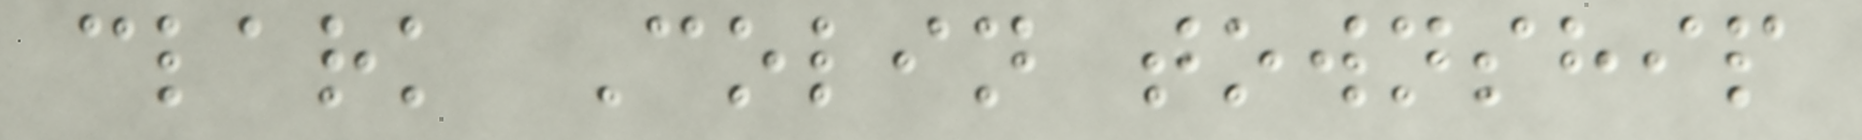clark Colin township
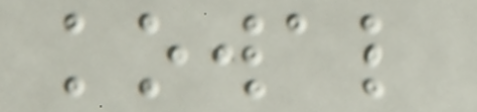kowal
